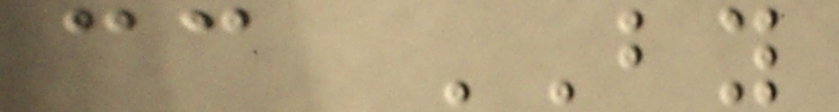cc BY
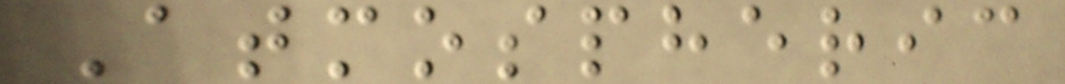Atmospheric
